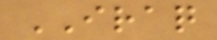IRAQ
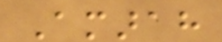Amarah
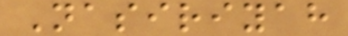Nasiriyah
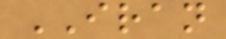IRAN
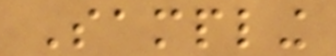Sampling
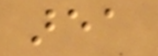area
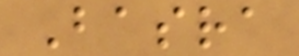Basra
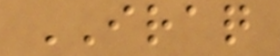IRAQ
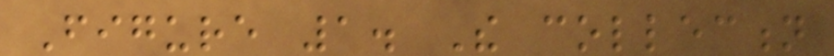Figure 1. The collection
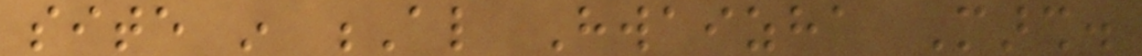site in Al Hwaizha Marsh.
